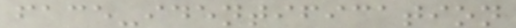face-identification
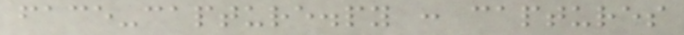face-capture.py : captures
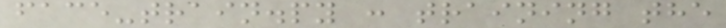face-train.py : training the
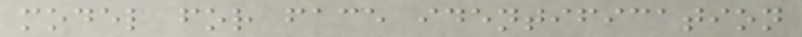model for face identification
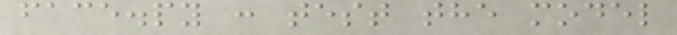face.py : test the model
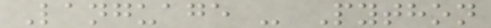Language - Python
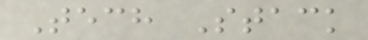Tech Stack
